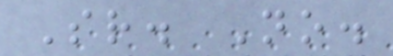Sr. No.
